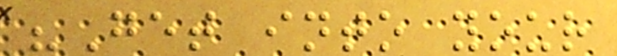"Get into your
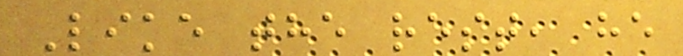Like the rest, he
